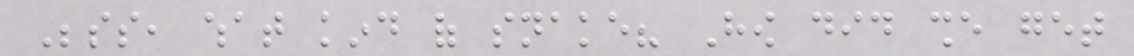Besides, what kind of snake? How did she get
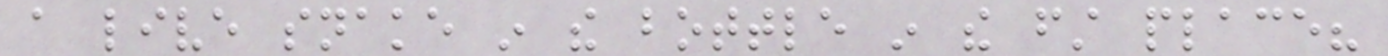a live snake in the bottle in the first place?
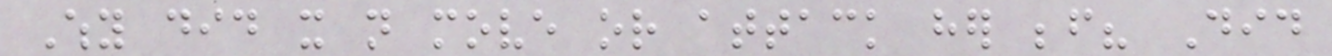Why did it not move or attack her before? Did
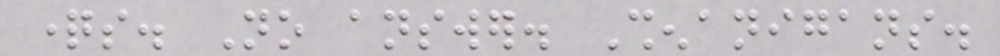questions. No answer. Shenanigans.
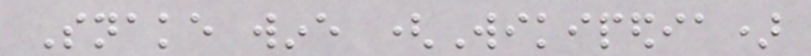Snake wine (Wikipedia)
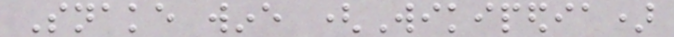Snake wine (Wikipedia)
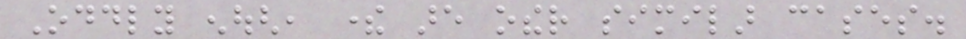Oddly enough, there are other similar cases.
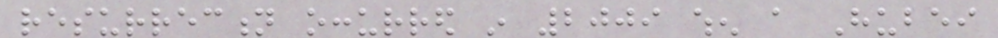resurrection occurred in 2009 when a Hubei
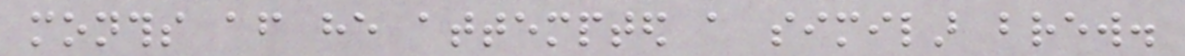months after he attempted a similar brew.
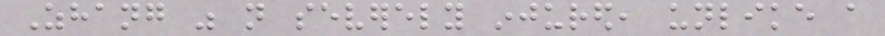Zhang was not severely injured, unlike a
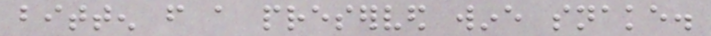bitten from a preserved wine snake.
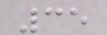35
